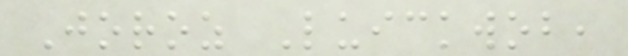Joroz Luickwob,
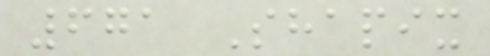671 Shapix
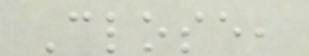Close,
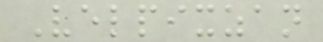Velpixzan
